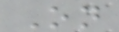On
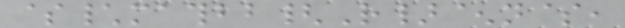$\mathbb{R}^n$,
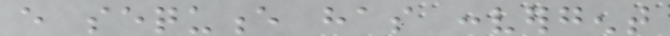every sequence has convergent
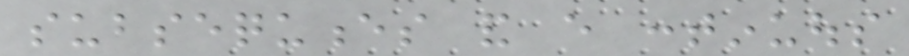subsequences and every continuous
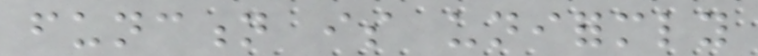function is uniformly
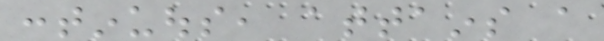continuous, attains a
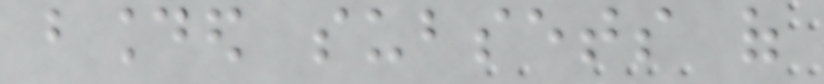bounded subsets of
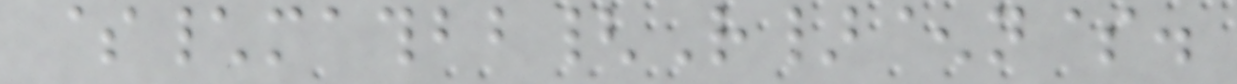$\mathbb{R}^n$.
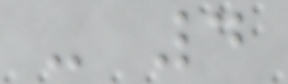- 4
